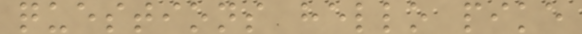questions hello pike
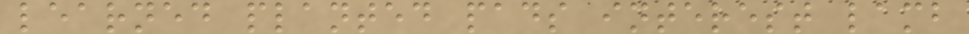learned planted pads interest lamb
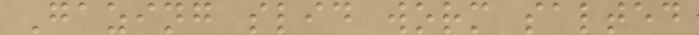Gazing slid worm salted
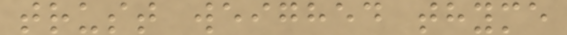trust weighed thyme
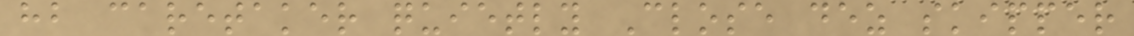hb caretaker quietly Close dez skipper
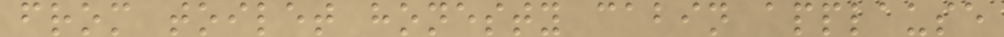from toilet honesty cabin applause
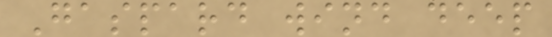Gaspard wind deep
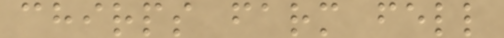chirps farm fell
